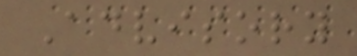Advisory
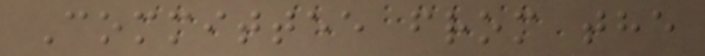Committee from the
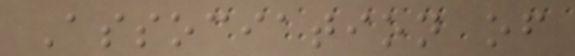Association of
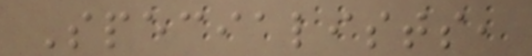Specialists,
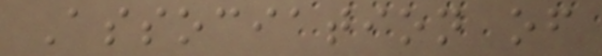Association of
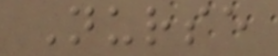Nurse
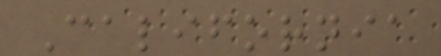California
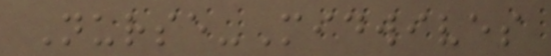Nurse-Midwives
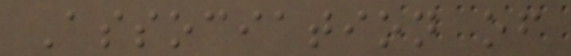Association of
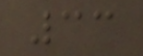33
